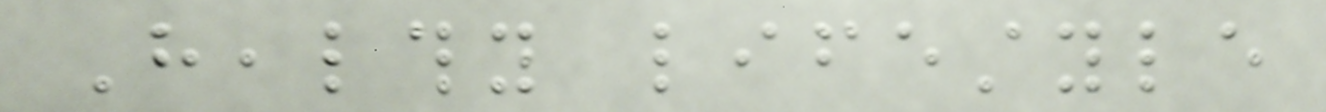Healthy lifestyle
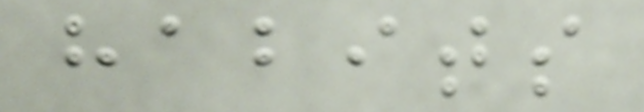habits
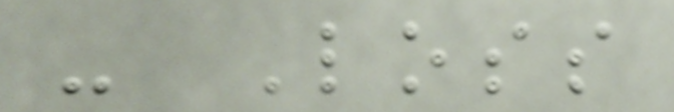- Loss
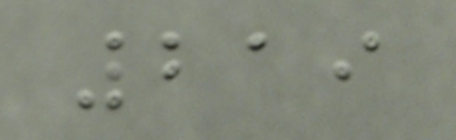219
